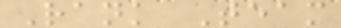Rank Team
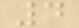4
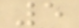5
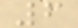6
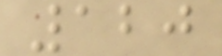120
